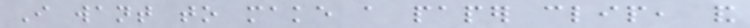I want to make a paper clip, and
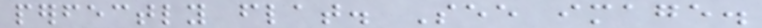perfectly flat. See image.
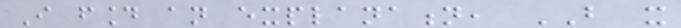I found an explanation, BUT it
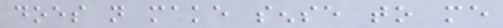does not make sense to me
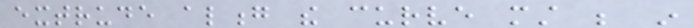extrude along the curve must be in
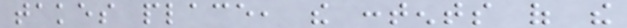takes place, the contents of the
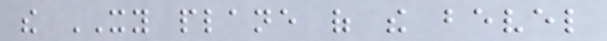the XY plane of the bevel
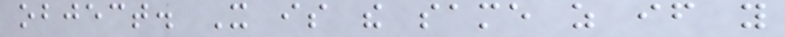object. It is the same as if you
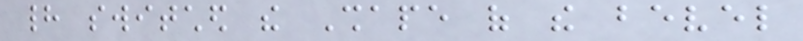had switched the Shape of the bevel
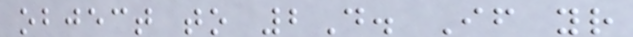object to 2D. If your
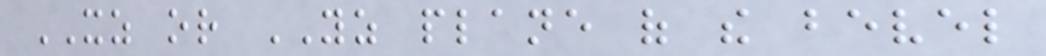XZ or YZ plane of the bevel
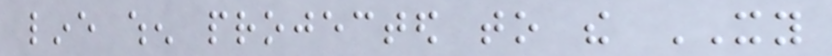line when projected to the XY
